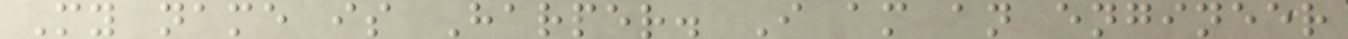My name is Harper. I am an engineer
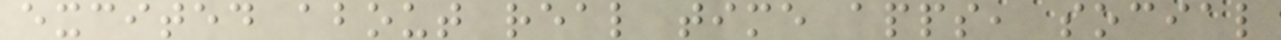excited about real time apps, social
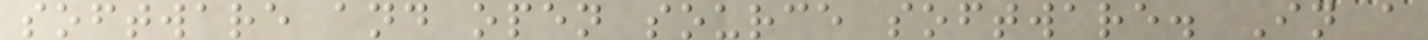software and open source software. In a
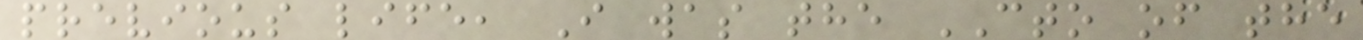previous life, I was the CTO of the
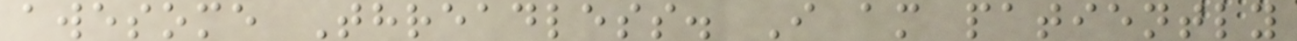awesome Threadless. I am patiently
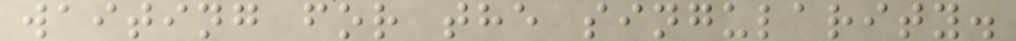waiting for the singularity.
